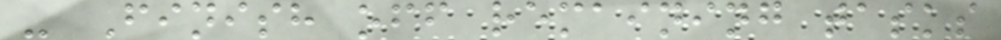- Finish off remaining tasks
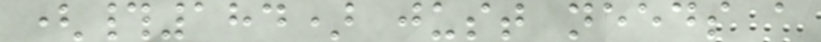(#184) just needs a
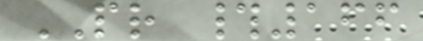PR #166
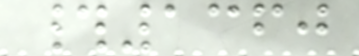#1360
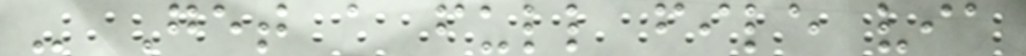- Get a full file via
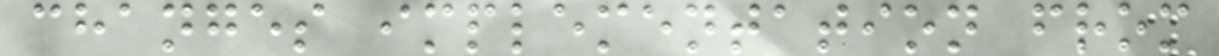changes implementation from
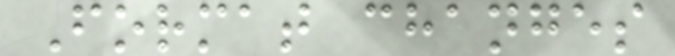Format changes
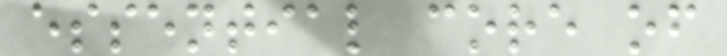essential core of
